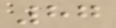87
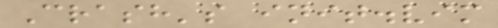Crash's init.vim
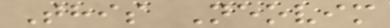This Neovim
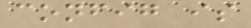config is
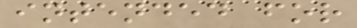intended for
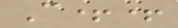C++
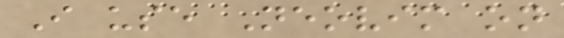I use Neovim on
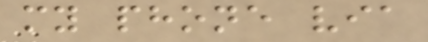my phone via
